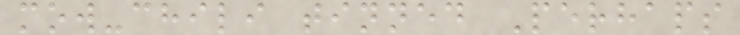mow-chili tinned Perhaps
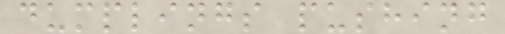dumplings pushing
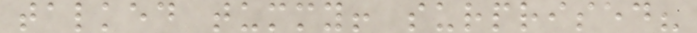talked tummy! surprised?
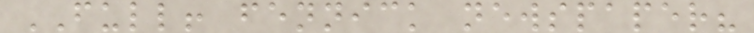FULL! fennick newspaper?
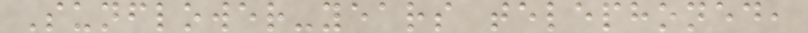Sunflower-years telephoned,
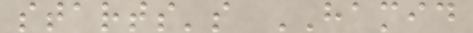starts's HAMID
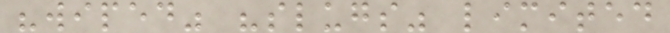"wiped" "slugs" limited
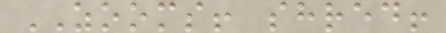ZOOMS! shred!
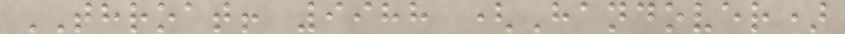THROAT! 9988 (Handover)
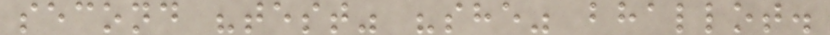second "test" "she" bhallot.
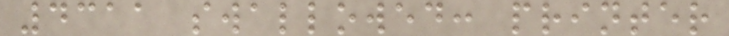4311 swallowed: printer
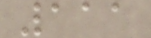111
